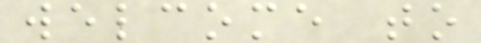welcome to
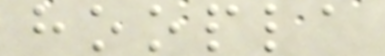hoopla
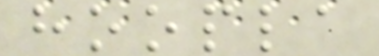hoopla
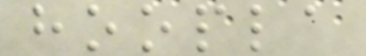hoopla
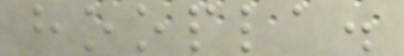hoopla.
